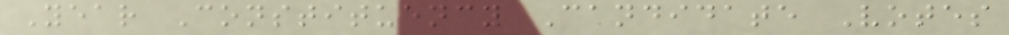Year Constituency Candidate Votes
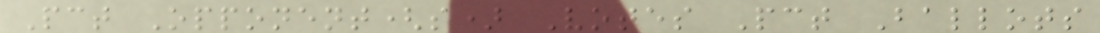Pct Opponent(s) Votes Pct Ballots
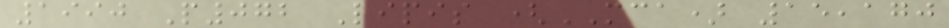1990 P072 Lipis (MCA) 15,170
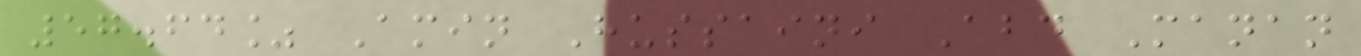57.64% Amin Hussaini Abd Manan
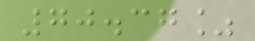70.37%
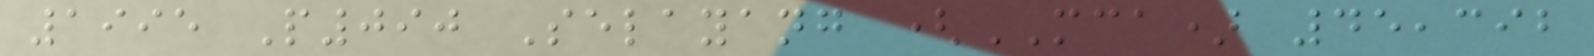1995 P090 Selayang (MCA) 45,392
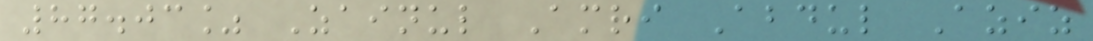87.03% Zainul Amri Abdul Aziz
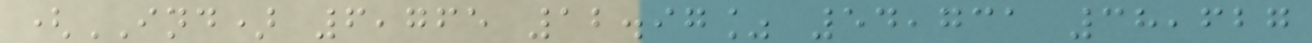(IND) 6,765 12.97% 54,731 38,627
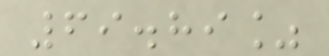69.89%
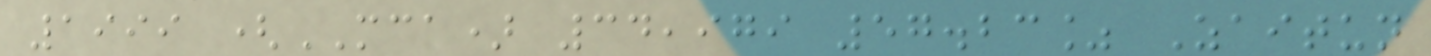1999 (MCA) 34,979 57.23% Zaitun
